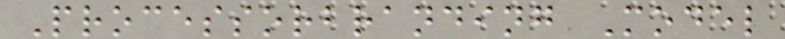Processorbranding Model
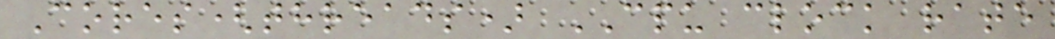Cores(threads) CPU clock rate
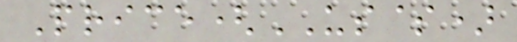Price(US$)
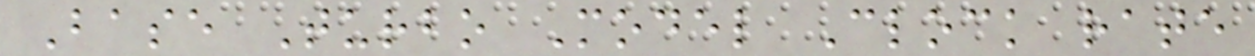Base Turbo Model Clock rate
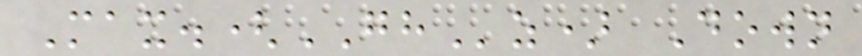Max.(GHz) Down
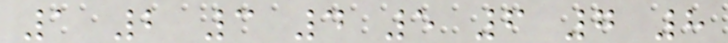1 2 3 4 5 6 7 8
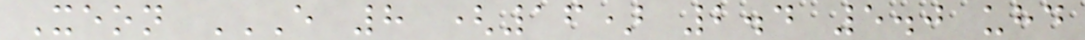Xeon E 8 (16) 2.4 5.0 UHD
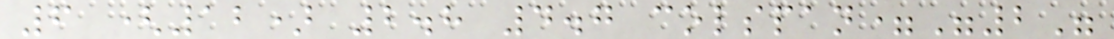6 (12) 2.8 4.7 colspan="2"
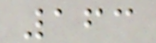163
